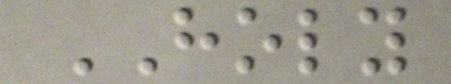HOLY
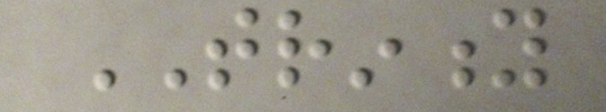TRINITY
